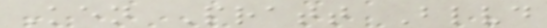Ken Pratt Blvd
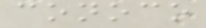conoco
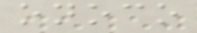onoco
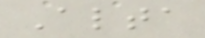Alta
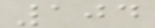104
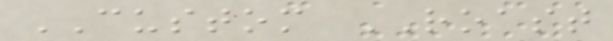CUSTOM ROAST
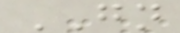GN
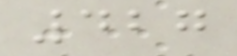427
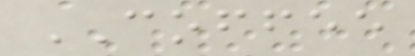COFFEE
